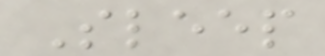Sleep
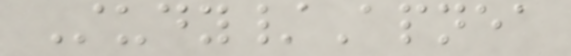Study/Apnea
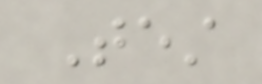Test
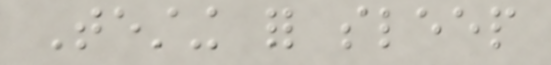Testing for sleep
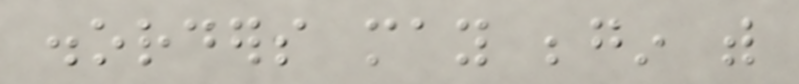disorders may begin with
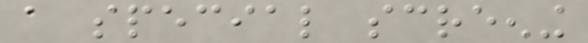a special screening
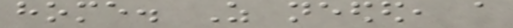home. As needed, a
